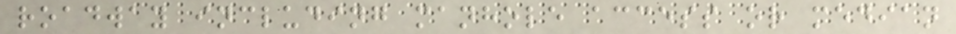roadway including manhole access or median
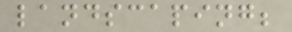landscaping;
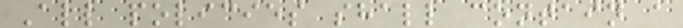All policies shall contain a
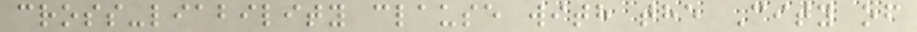cross-liability clause with the City of
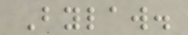Bylaw.
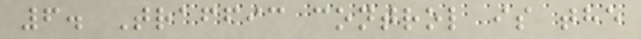6. Traffic control is the
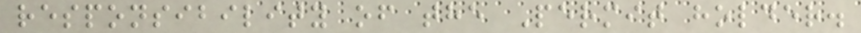responsibility of the Permit holder.
